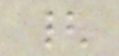{
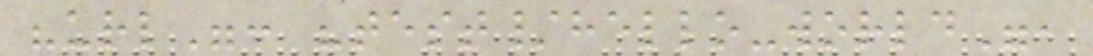"url": "test/hello-world",
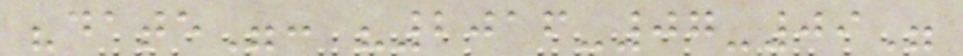"date": "2016-07-09"
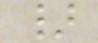}
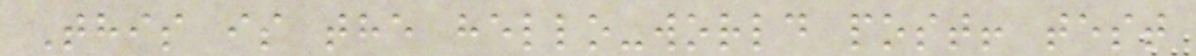This is the hello-world post! test
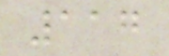117
